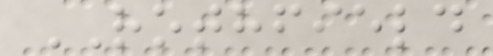ROTHFIELD
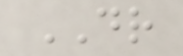DR
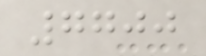7700
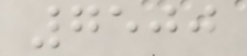7500
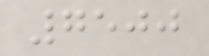7500
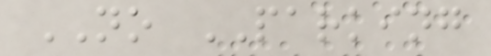NO PARKING
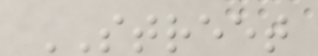STREET
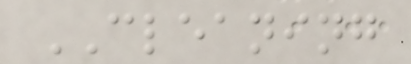CLEANING
